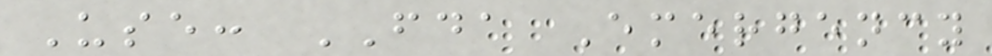Use: FDA Emergency
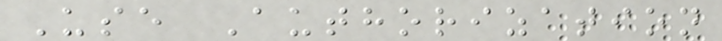Use Authorization
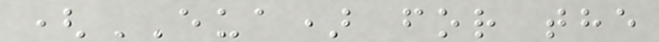(EUA) for the
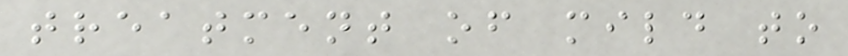treatment of mild to
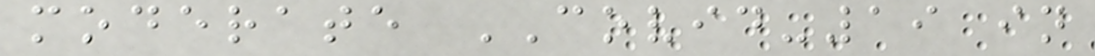moderate COVID-19 in
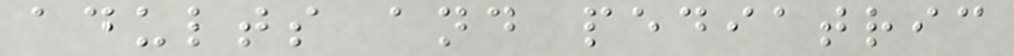adults and pediatric
